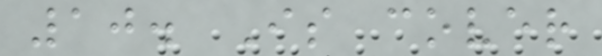10. Is cover
